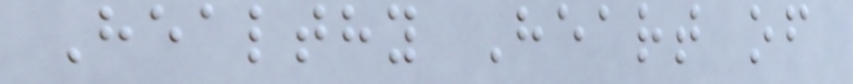Healthy Heart of
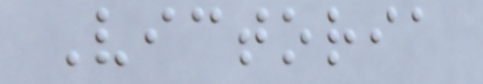Victoria
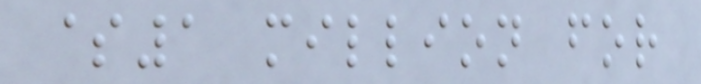$1 million for
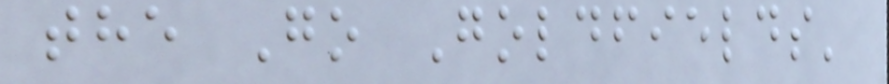the Go Goldfields'
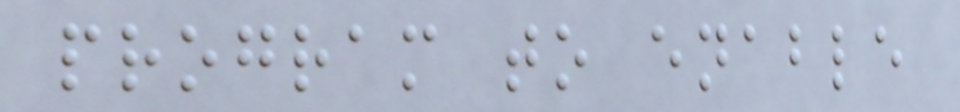program to enable
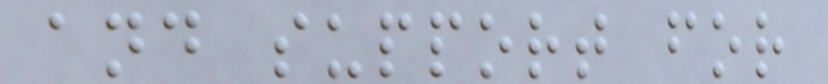and support for
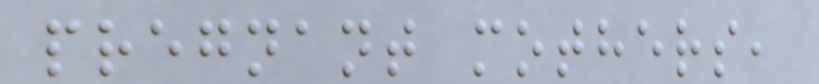pregnant mothers,
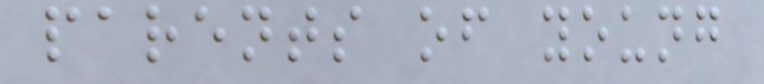parents of young
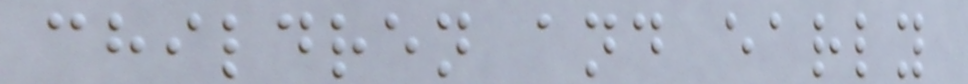children and early
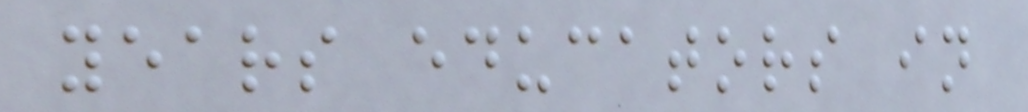years educators in
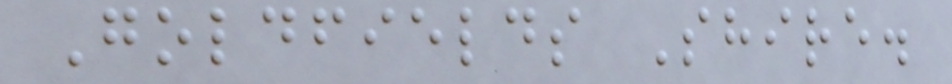Goldfields Shire.
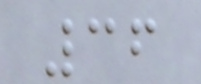36
